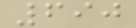690
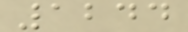1244
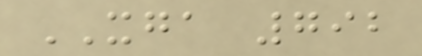XGA 792
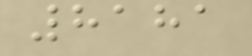8181
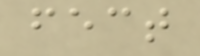fect
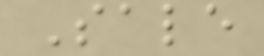Sale
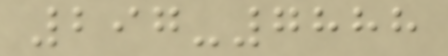297-7888
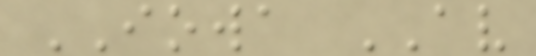IOWA AV
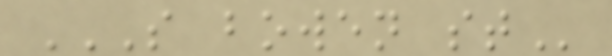S BOWEN ST
